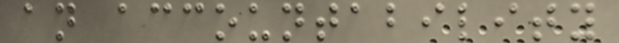an accountability
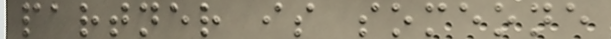partner is someone
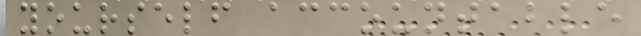yourself accountable
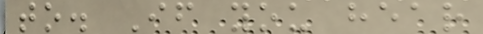to. If you hear
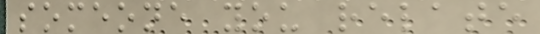someone you relate
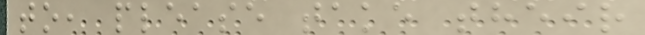to, please take their
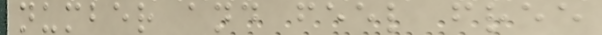number and feel free
